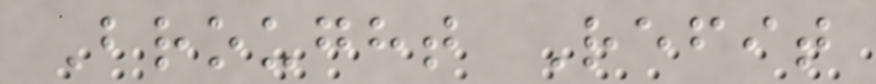Brought Refit
